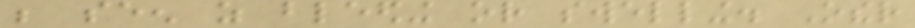be seen as bleeding or swelling. Other
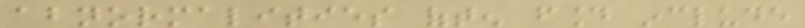abnormalities often found include
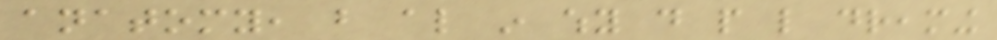anatomy, but also in why do people like dreaming
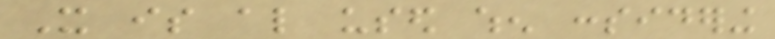It is also used when considering
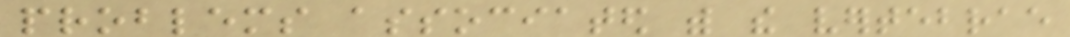problems associated with the vertebrae
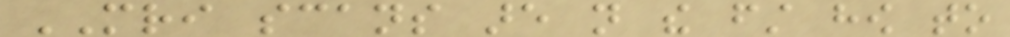MRI scans are not the first how to
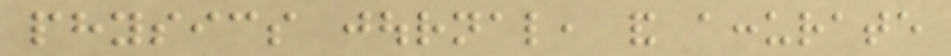physics journal, and accurate
